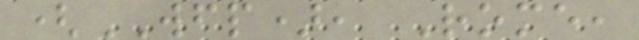(WFP), Rome,
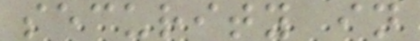security in
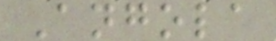Angola
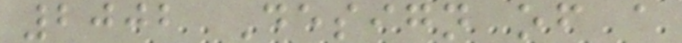2002 Design of a
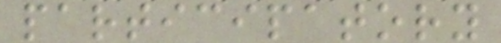participatory
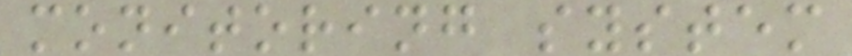monitoring system
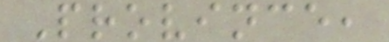Province,
